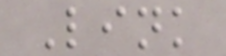Link
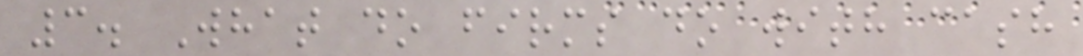3. What do firms do with cash
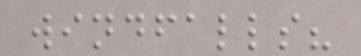windfalls?
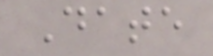Date
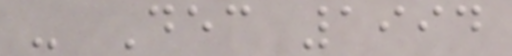- Dec 1994
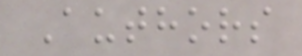Authors
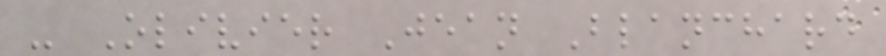- Olivier Jean Blanchard
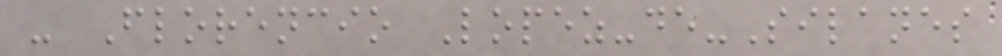- Florencio Lopez-de-Silanes
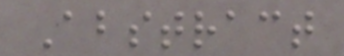Abstract
